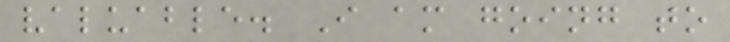valuable. I am going to
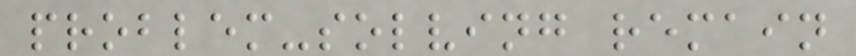problem-solving remain
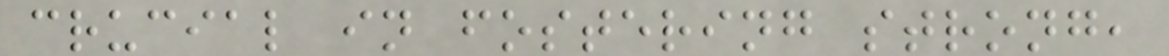crucial in fostering strong,
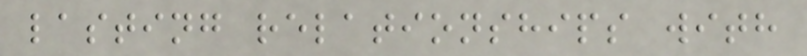lasting relationships with
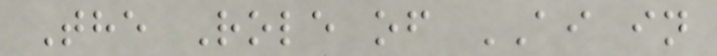The Role of AI in
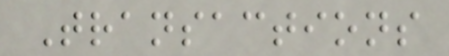Transactions
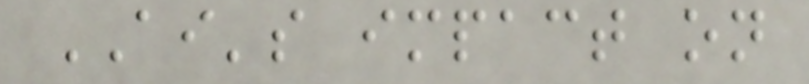AI's impact on
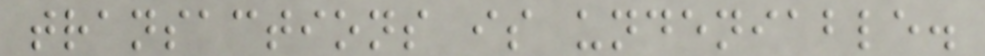transactions is undeniable.
